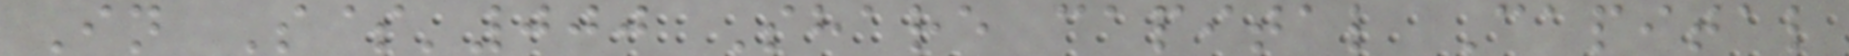In S$'000 Share capital Capital
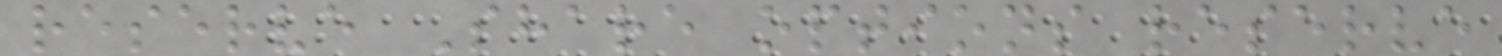reserve Share options reserve
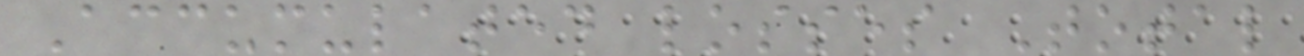Accumulated losses Total
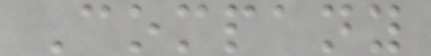Company
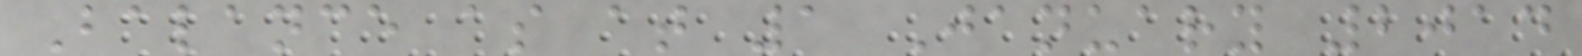Balance as at 1 January 2014
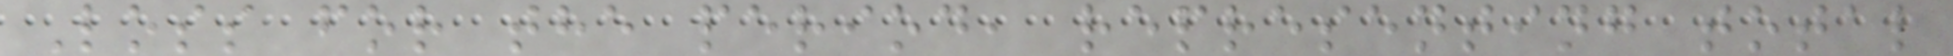Loss for the period, representing total
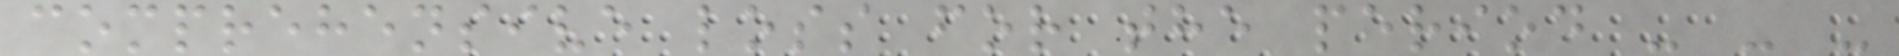comprehensive loss for the period - - -
